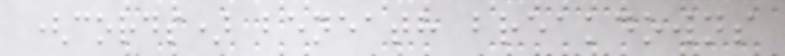(cords) beneath breakdowns
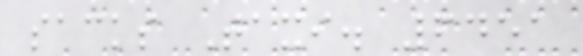sacks Taxi. 6451
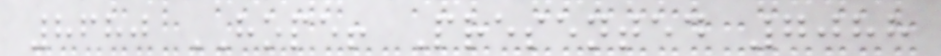8680 HOPE! Presented 7088
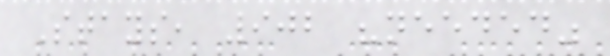Stays, 902 "needed"
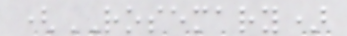(ROSEMARY)
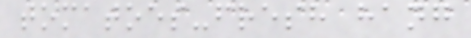tomatoes-fresh hang
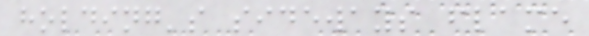holding's sideways flame
